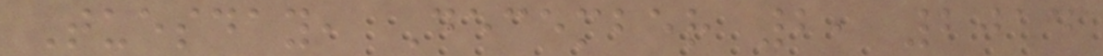Tuesday, December 2, 2014
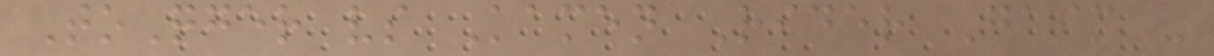ToQger vs Kamen Rider Gaim -
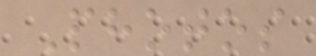Photos
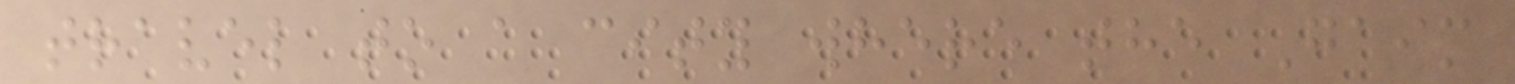travel to a city where the Gaim
